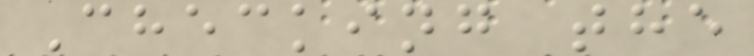Checking the
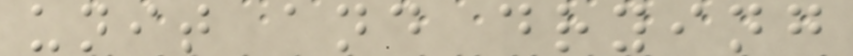unit and drying
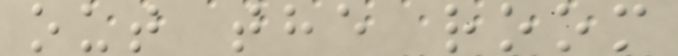out the room
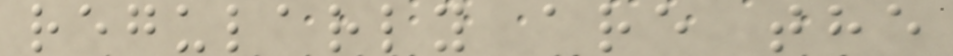regularly are the
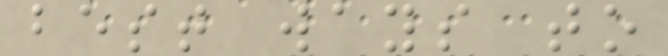best ways to
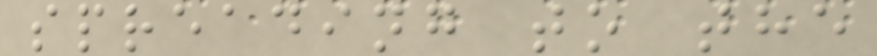spreading to the
